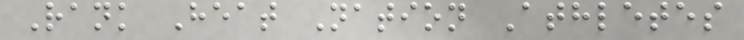Rank Heat Nation Athletes
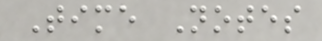Time Notes
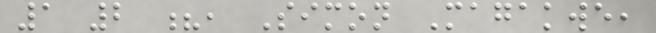1 2 ?, Simon Magakwe,
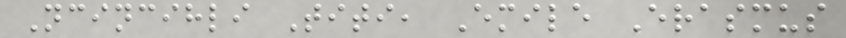Ncincihli Titi, Emile Erasmus
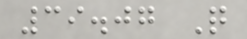39.07 Q
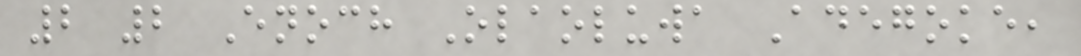2 2 Enoch Olaoluwa Adegoke,
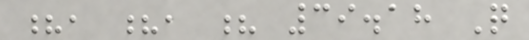?, ?, ? 39.18 Q
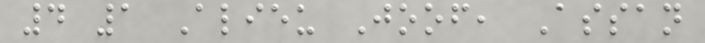4 1 Alieu Joof, Assan
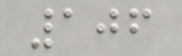106
